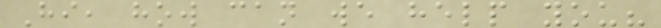Hi, how can we help you?
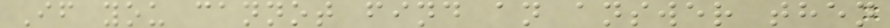If you cannot find an answer then
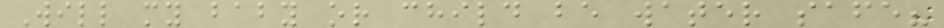Will my baby or child be water safe?
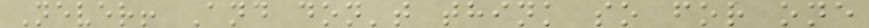Never! And don't think so for one
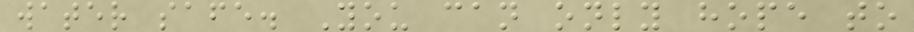water safe. You can only hope to
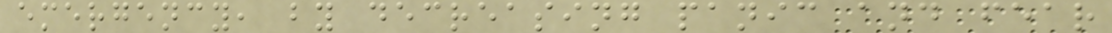emergency, by decreasing panic and fear
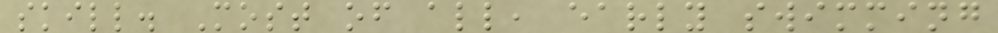skill. Most of all, early swimming
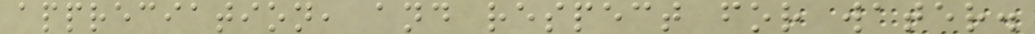appreciation, and respect for water.
